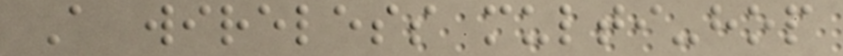A wireless multi-hop
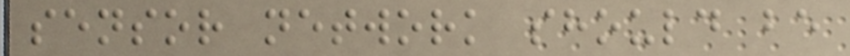sensor network should be
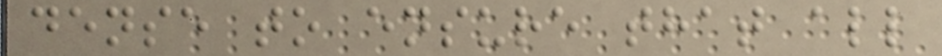dense to ensure that all
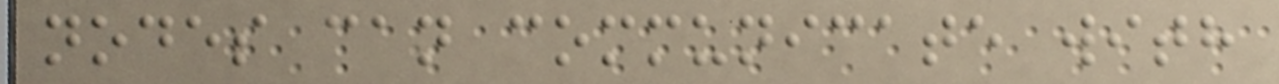nodes can communicate with
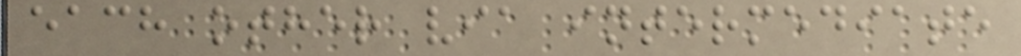each other via intermediate
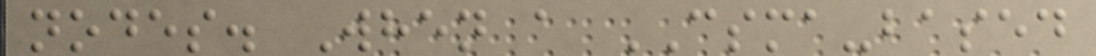nodes. When a CSMA-based
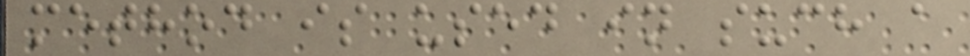method is used in such a
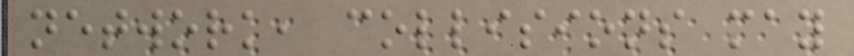network, collisions may
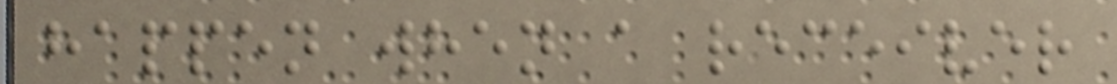happen when a receiver
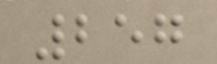257
